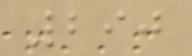290
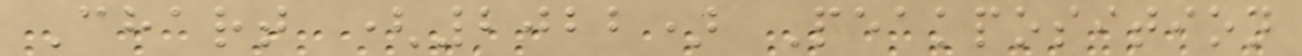Chart (2022) Peakposition
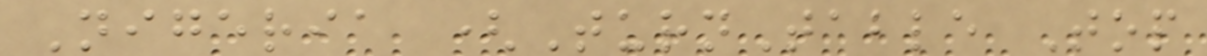Nigeria (TurnTable Top
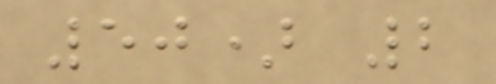50) 2
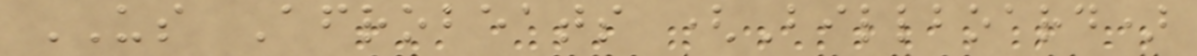US Afrobeats (Billboard)
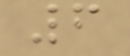6
